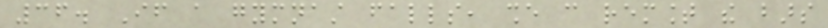36. If a gymnast falls, she can remount the bars
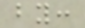by:
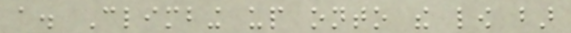a. Climbing up onto the low bar
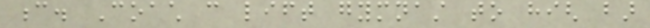c. Coach can lift gymnast to high bar
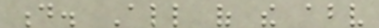d. All of the above
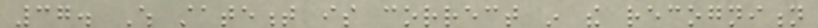37. Which statement is correct in the recognition
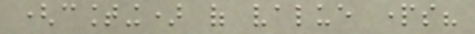(counting) of value parts?
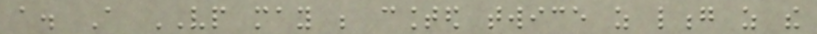a. A VP may be counted twice as long as the
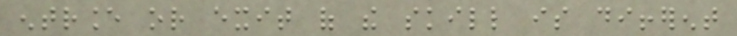entrance or exit of the skill is different
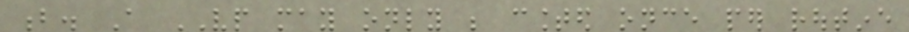b. A VP may only be counted once per routine
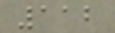112
